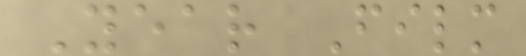Year Film
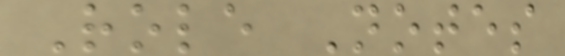Role Notes
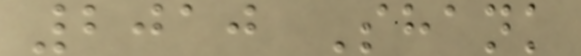2010 Shank
